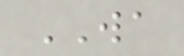WA
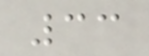33
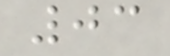03
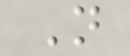N
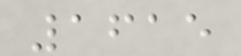1615
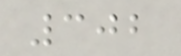302
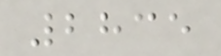2835
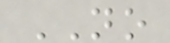NO
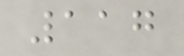117
